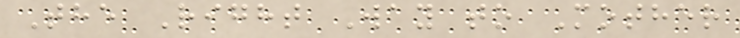The Right Way to Mother
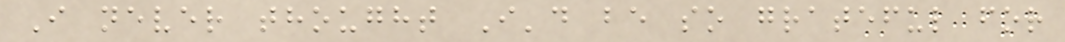I never thought I'd be so grateful for
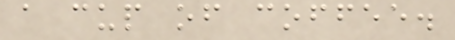a cup of coffee.
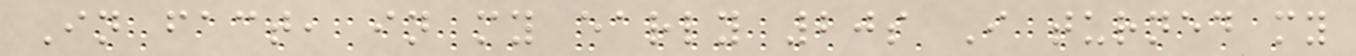In fact, in my early 20s I turned my
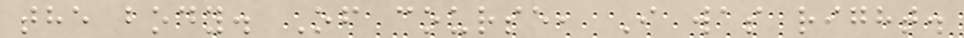the body. Of course, I was right.
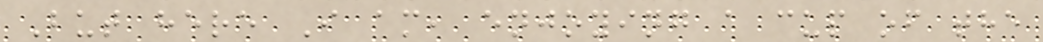But here I am, enjoying a cup of the
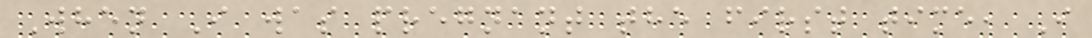When I was pregnant the first time, I
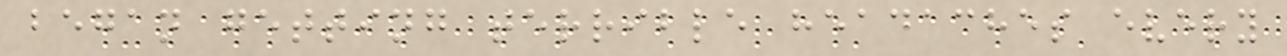began getting terrible headaches every
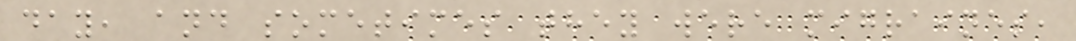day, and sometimes they were migraines,
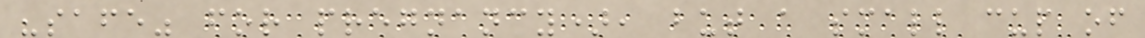"safe" for pregnancy), but a small cup of
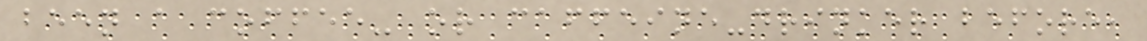been a coffee- or caffeine-drinker before,
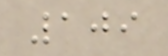109
